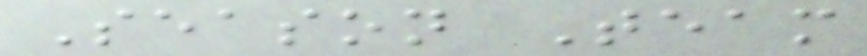Season Team
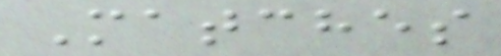Matches
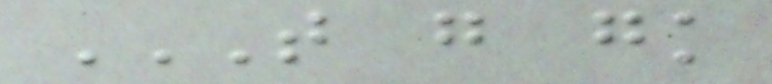T G GK
